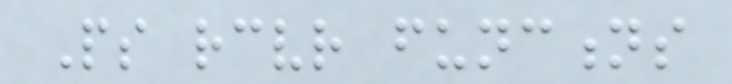Ps receiver functions
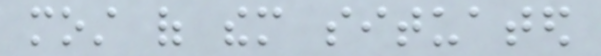most of them situated
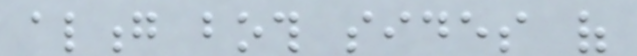along both sides of
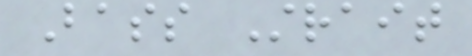Bass Strait
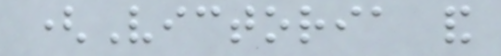(Victoria and
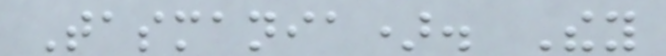Tasmania). They
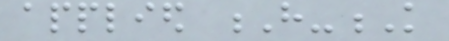applied H-K
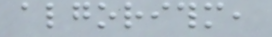algorithm,
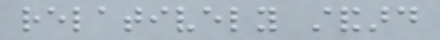relatively standard
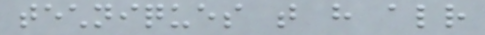techniques that have already
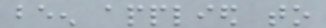been applied to
